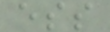ess
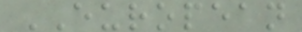EUROPEAN
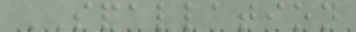SPALLATION
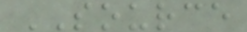SOURCE
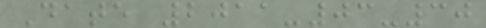Date 2011-03-30
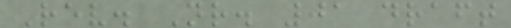Rev. Nr. 01 draft
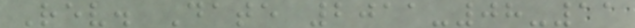Rev. Date 2011-08-11
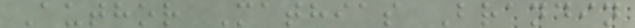Author Mathias Brandin
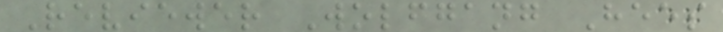Reviewer Wolfgang Hees
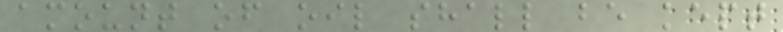amount of oil shall be kept
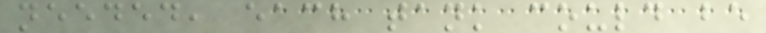needed, each tank could be
